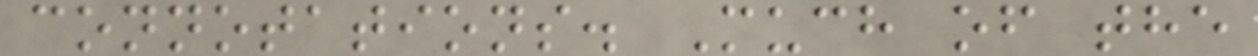connotations. Much of the
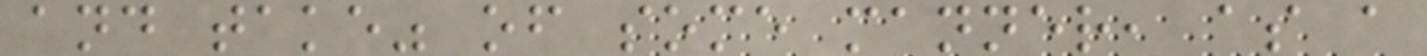and take" of some manner, as a
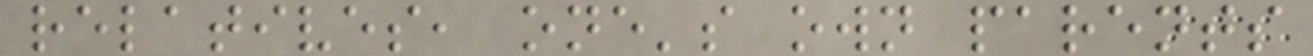relatives, one's own parents
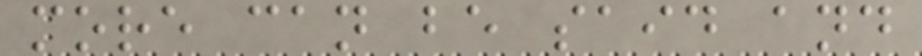more can be said and
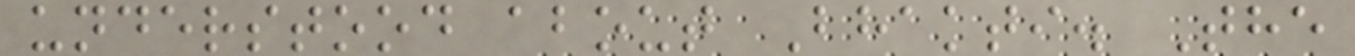understood about Bhakti. The
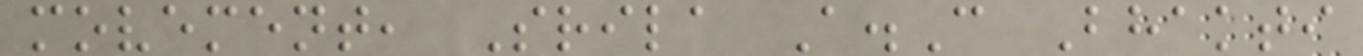movement, Srila A.C Bhakti
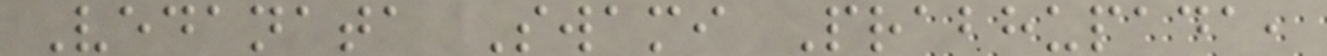Vedanata Swami Prabhupada,
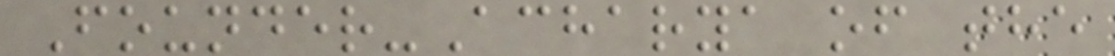Founder-Acharya of the
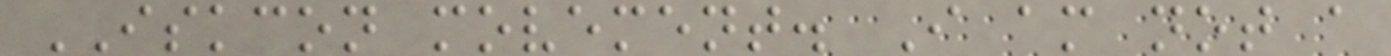ISKCON movement. I am not a
